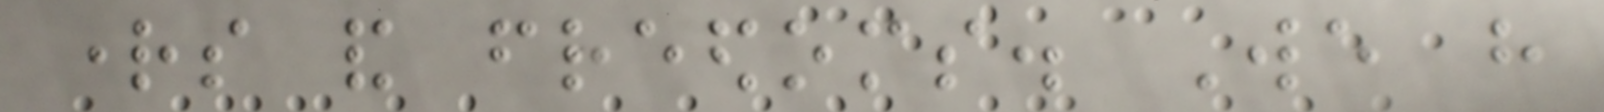rights and freedoms. We have
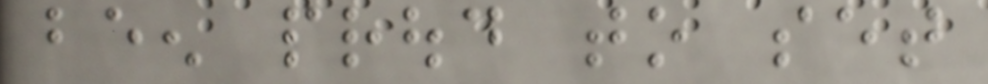been proud to set
